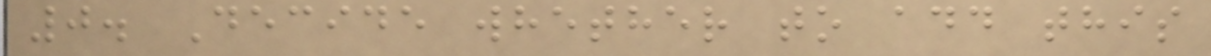0. Decide whether to add this
